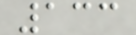133
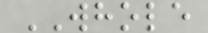WHOLE
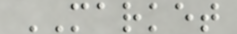MARKET
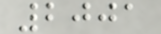2001
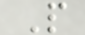P
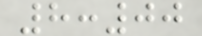8:00
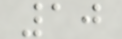10
